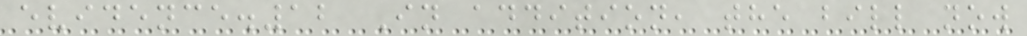evidence.12 In addition, the bill now
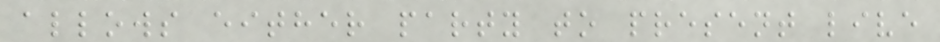allows either party to present live
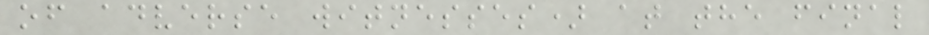of adverse witnesses) at the final
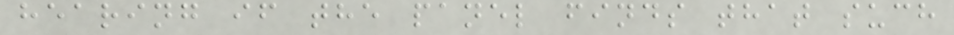hearing if the panel finds that such
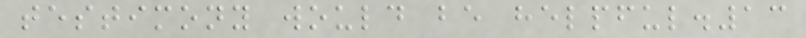testimony would be helpful.13
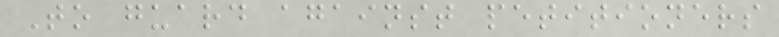To guard against petitioners
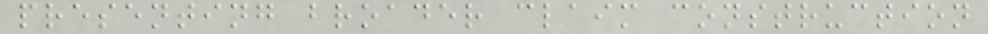presenting broader claim construction
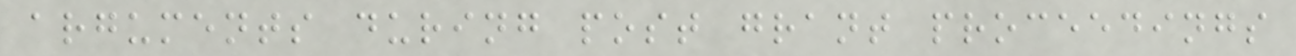arguments during post grant proceedings
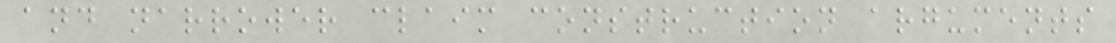and narrower claim construction arguments
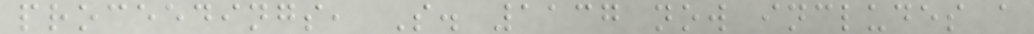proceedings, S. 1137 now includes a
